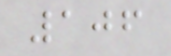106
